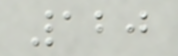120
